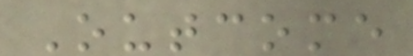Outcome
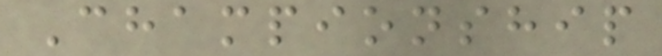Championship
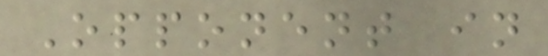Opponent in
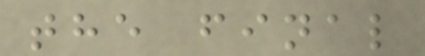the final
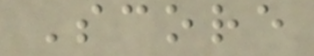Score
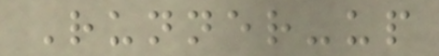Runner-up
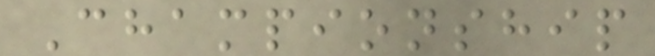Championship
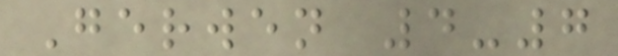Gerwen 4-7
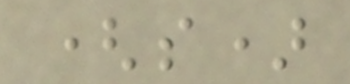(s)
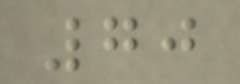70
